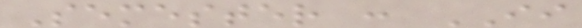Semester : II
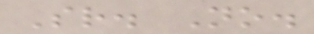Sr. No.
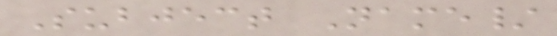Subject Name/
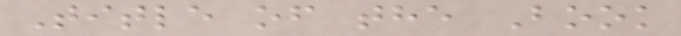Title of the Book
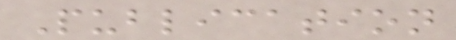Publication
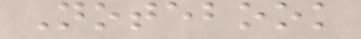Notebook
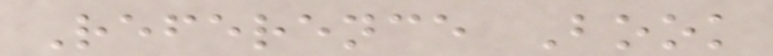Reference Book
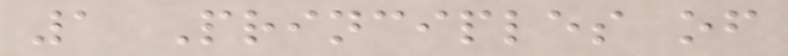1 Principles of
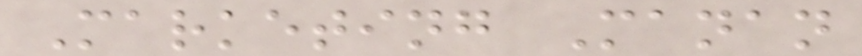Marketing Manan
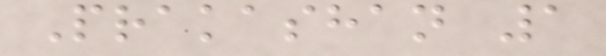Prakashan 1
